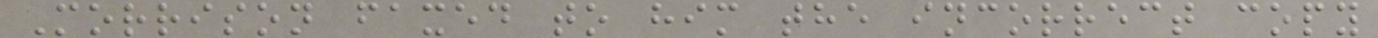Morrison faxed to him the incorrect copy
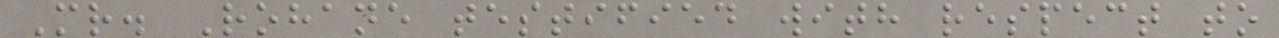Mr. Rohane testified with respect to
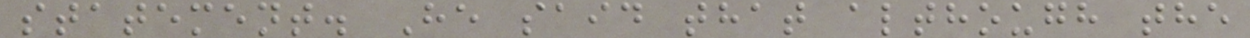statement. He said that although the
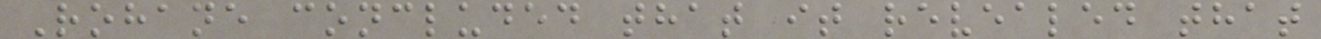Rohane concluded that it revealed that
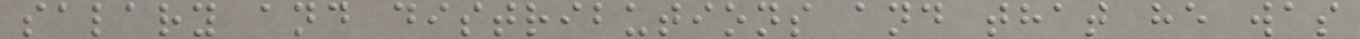salary and distributions and that he was
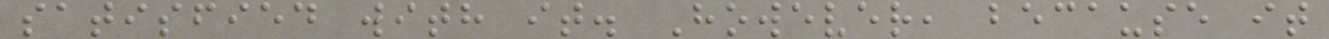satisfied with it. However, because it
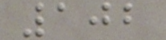102
